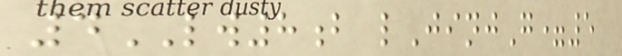4LW8b lJinjG=5
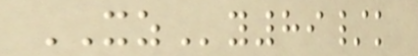XZy89/k
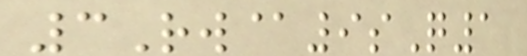3Rw@9sQ1
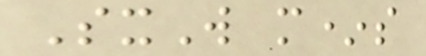SxW m*s
